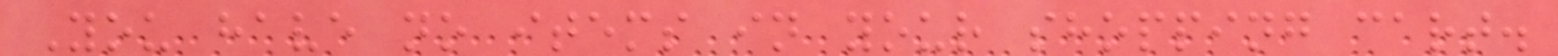You have no items in your shopping cart.
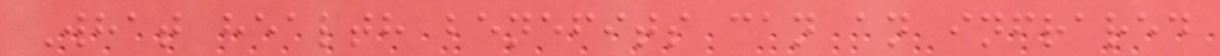What health benefits can an infrared
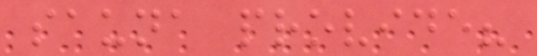sauna provide?
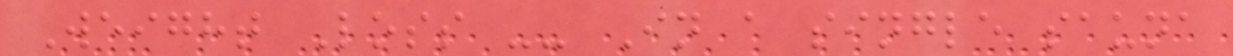Weight Loss -- In a single sauna
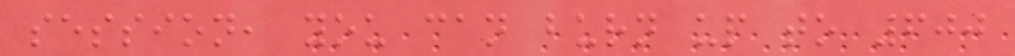session, you can burn up to 600
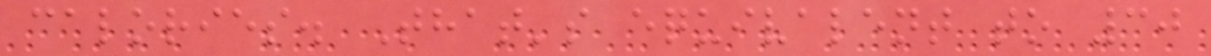calories. That's equivalent to 30
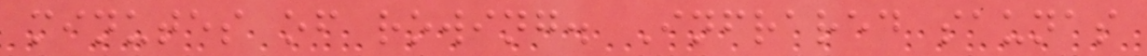minutes of rowing. Infrared saunas
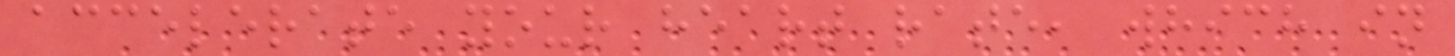accelerate your heart rate, which in
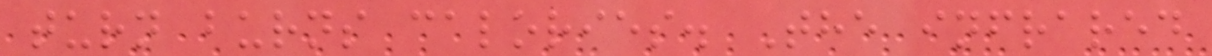turn burns calories. The infrared
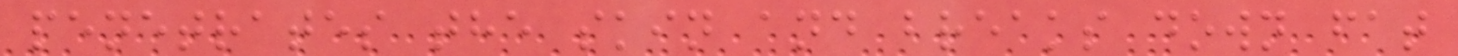penetrates the skin and breaks down fat
